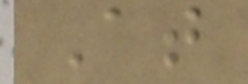At
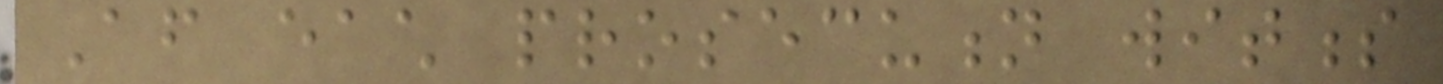After each prosecution witness
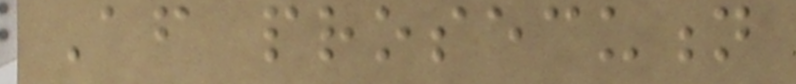After prosecution
